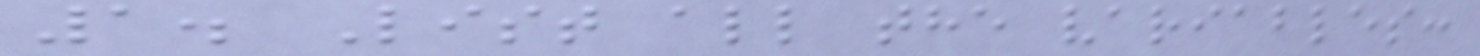1. List all the variables:
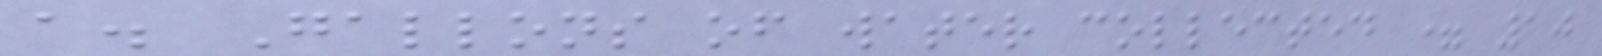a. Gallons of water collected = 10
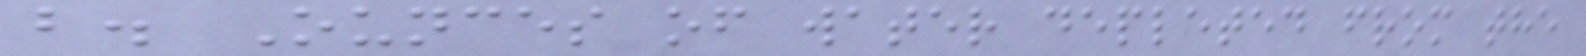b. Ounces of water depleted from the
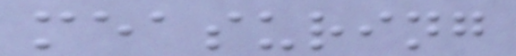measuring
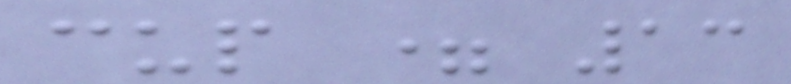cup = 13
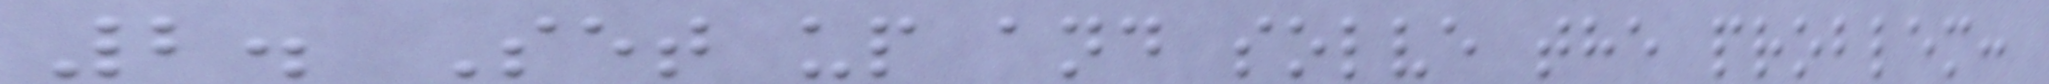2. Set up and solve the problem:
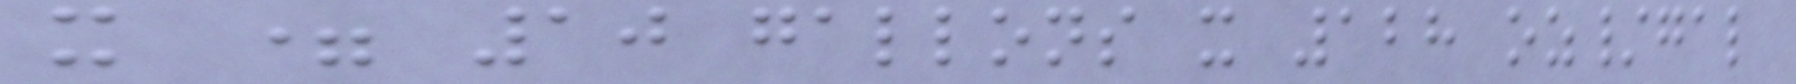x = 10 gallons x 128 oz/gal
